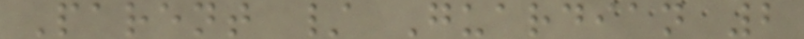Parent / Guardian 2
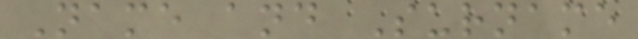Name and Surname
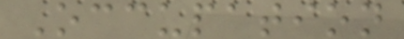Occupation
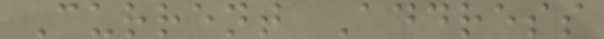Current Address
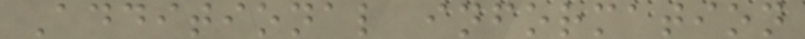Additional information
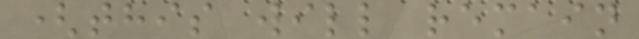(this will remain
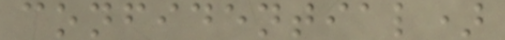confidential)
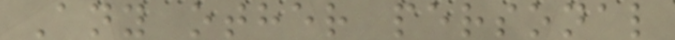Any other personal
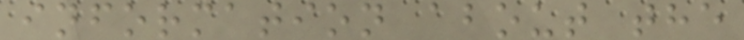information about the
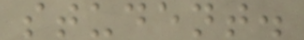student.
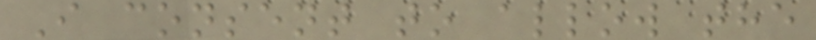I consent to allow the
